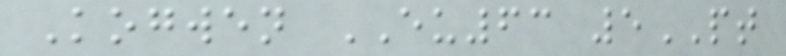Kogwen EU63 5PT
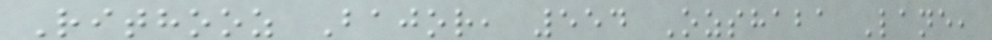Rithooz Bajor, 554 Ozshaba Lane,
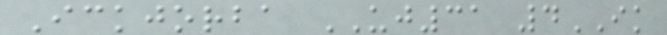Ickjorba UJ31 4IK
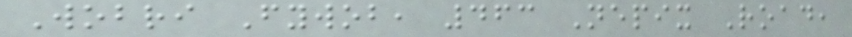Wobri Fywob, 463 Nepix Road,
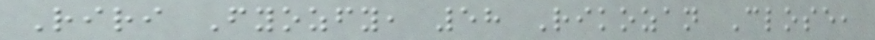Riri Fyozfy, 58 Rikozan Close,
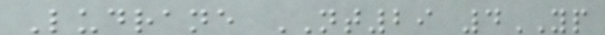Ludrane NT29 4YP
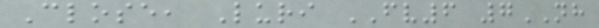Close, Luri FV6 7NH
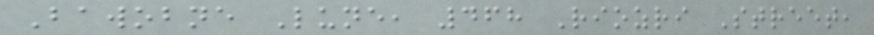Bawobne Lune, 468 Riozri Street,
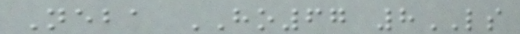Neba HO67 8LS
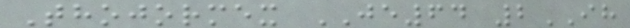Thojormex JE64 2IH
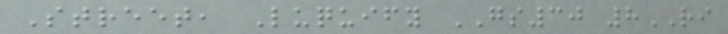Street, Luquify GS30 8RI
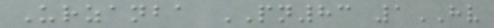Urzanba PN83 1HV
